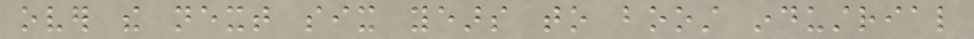over the next six years to boost industrial
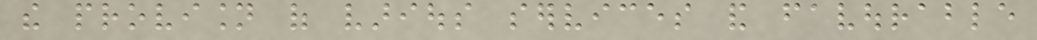the provision of various services and favourable
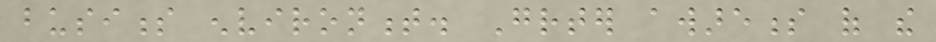business environment. Greater awareness of the
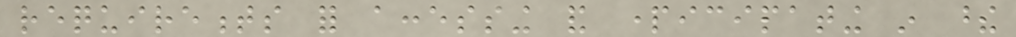requirements for accessing and participating in these
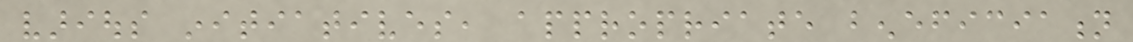various initiatives, appropriate beneficiation
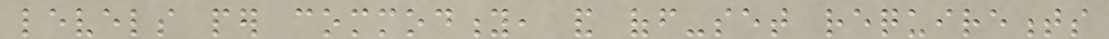levels per commodity, and off-set requirements
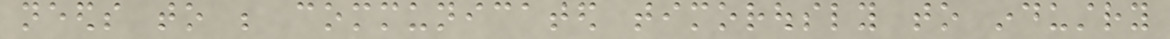needs to be communicated timorously to industry
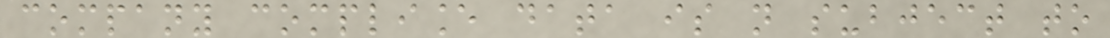company compliance data is not subject to
